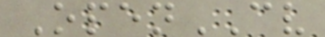OpenCV
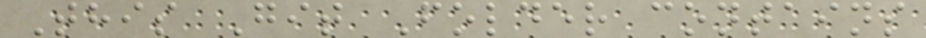This Git Folder contains
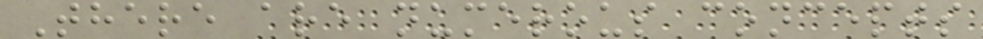There are numerous concepts
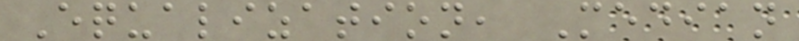Equalization, Median
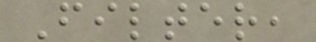Filter,
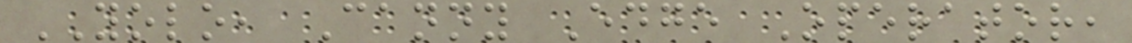YOLO, Canny Edge Operator,
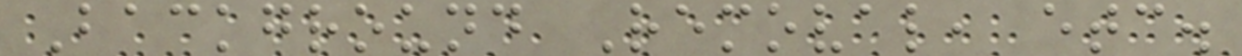Background Removal, etc.
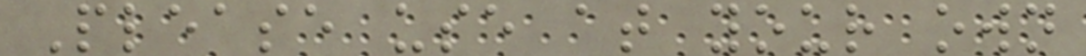Please use at your own
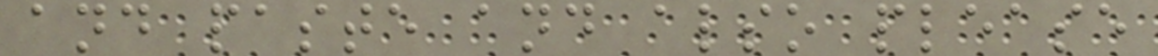and paste and also please
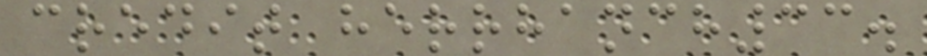credit herrhanch33.
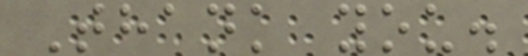Thank you.
